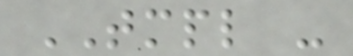TMPL -
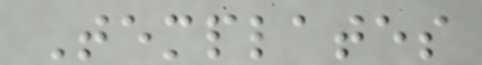Templates
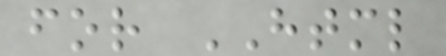for HTML
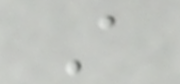A
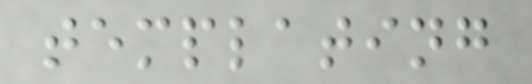templating
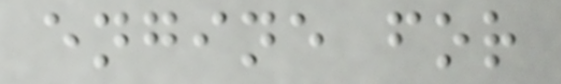engine for
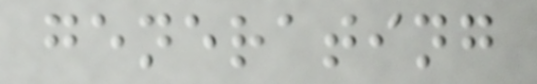generating
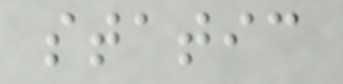static
